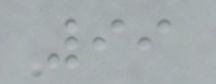99
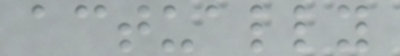actually
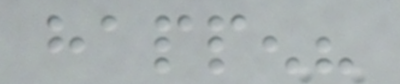happen?
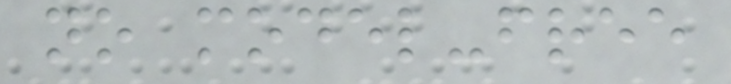no model-free
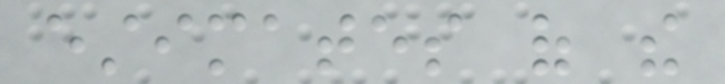estimates of the
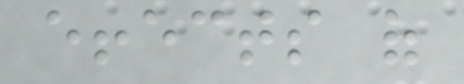effects of
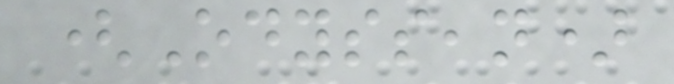(Odyssean)
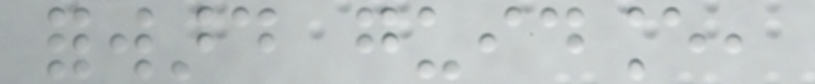forward guidance,
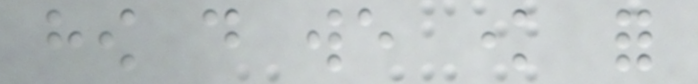how do we know for
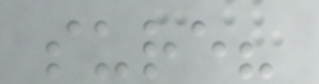sure?
